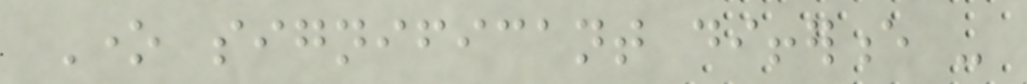One significant difference -
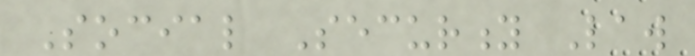Social Security Law
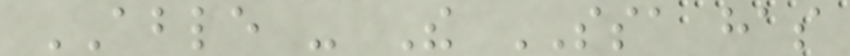ABLE - The SSA has
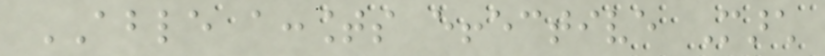ABLE accounts effective March
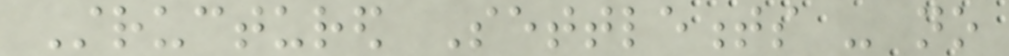Structured Settlements - no
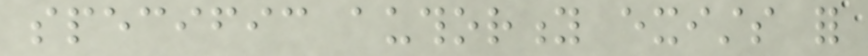specific authority exists for
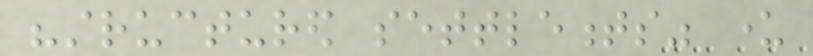"structured settlements" under
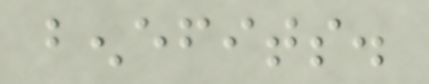benefits.
